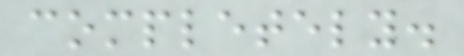completely.
